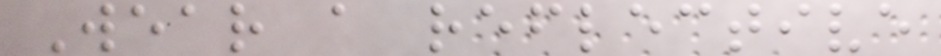Wear a reflective
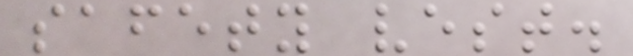safety vest.
